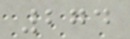274
